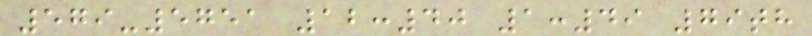579-5751 12:40 1:49 79th
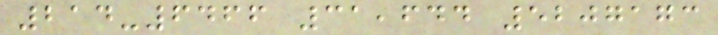214-6466 31,644 5207173
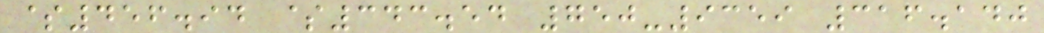$456.94 $343.54 750-9359 316.140
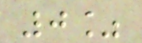0%
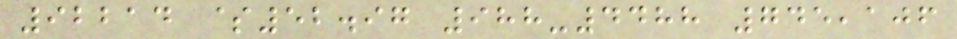92214 $52.97 988-4488 745,106
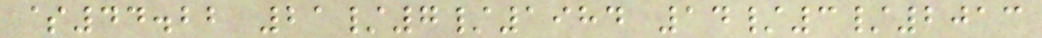$44.22 21/7/1984 14/3/2013
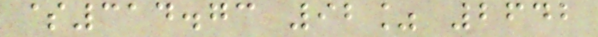$314.73 92% 2642
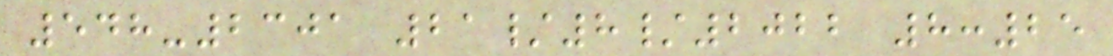548-2301 21/8/2022 8:25
